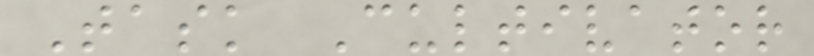Task Cultivator
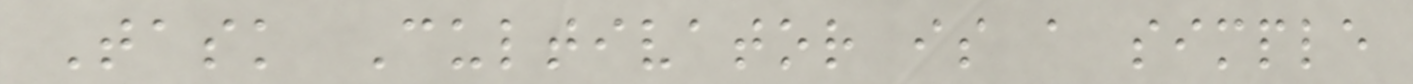Task Cultivator is a simple
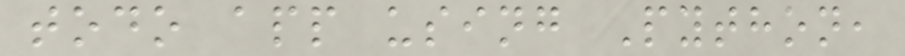todo app using Python,
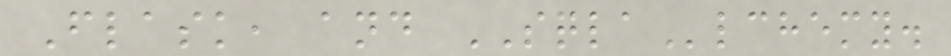Flask, and SQLAlchemy.
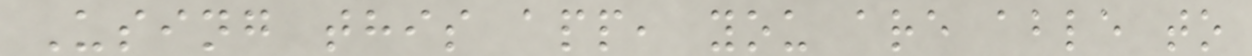Using this app, you are able to
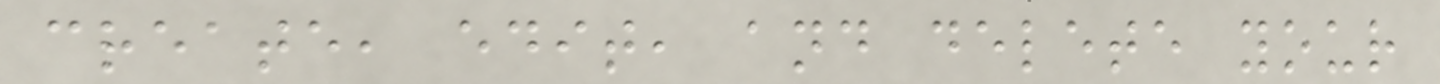create, edit, and delete your
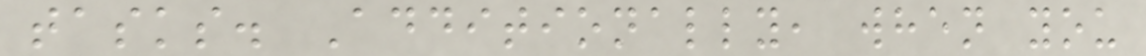tasks. Additionally, when you
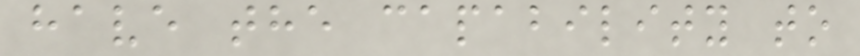have the capability to
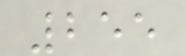255
